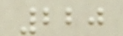220
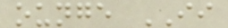ounge II
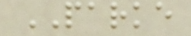PARKE
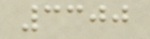3300
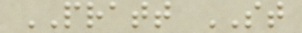PRATT ST
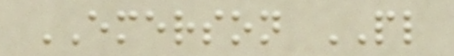EMERSON PL
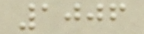1006
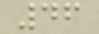46
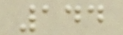144
